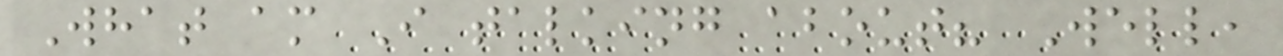What am I talking about? Well,
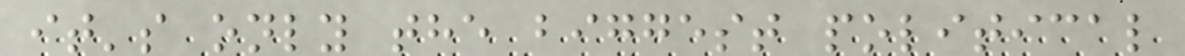it's only the biggest political
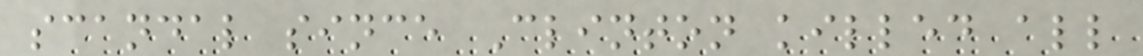scandal since Clinton killed all
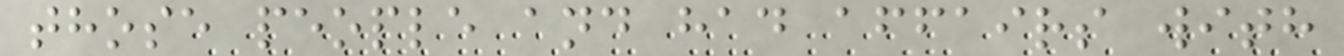those people and had affairs with
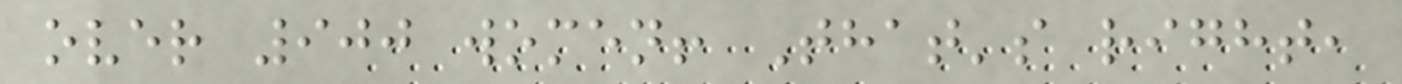over 900 women! That's right,
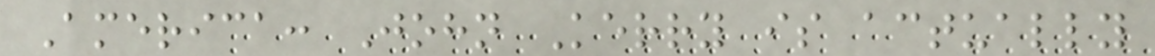America: John Kerry is actually
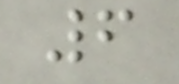6
